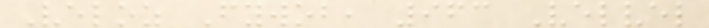Veloz Fywob, 963 Velvel
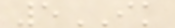5IK
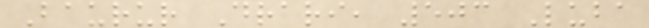Baurur Drari, 503 Luba
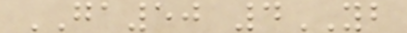GA50 4YB
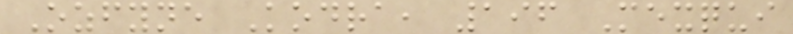Ozfyne Kodra, 196 Mexqui
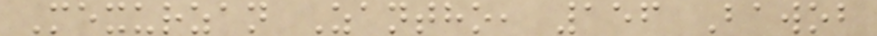Mexurzan Zantho, 156 Bawob
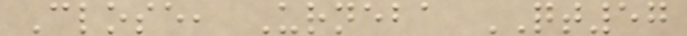Close, Urneba QT57
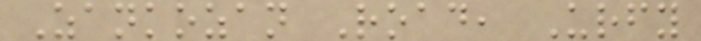Zankozan Road, Urfy
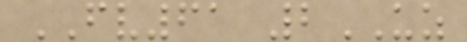FV61 2UZ
